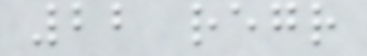22 regr
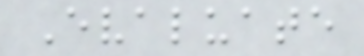Evaluate
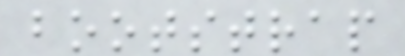bootstrap
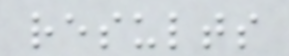results
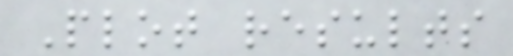Plot results
